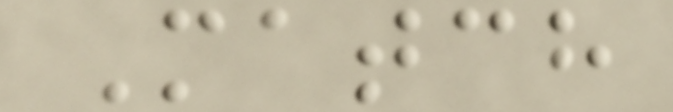Match
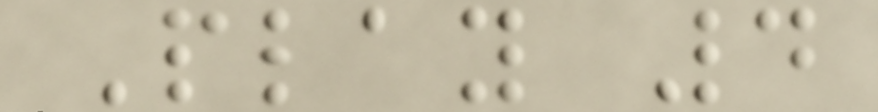Play 4
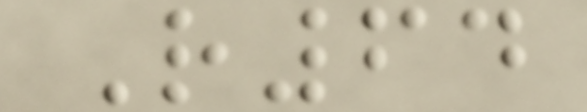R64
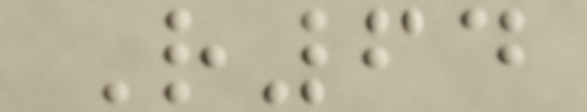R64
